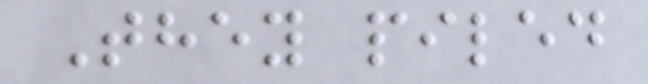They piled
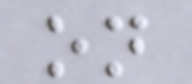on
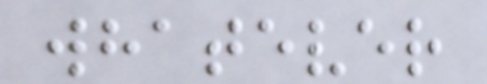whatever
